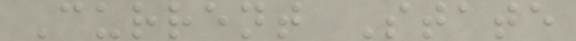Current State
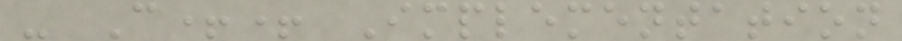- C++ Implementation
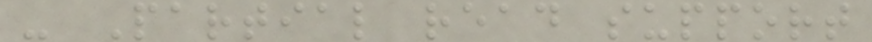- Partial read support
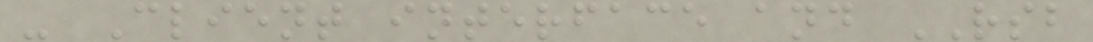- Client interface and RSB
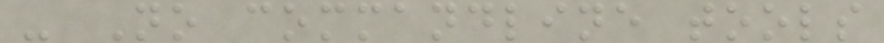- No commandline tools
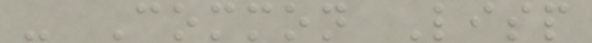- Common Lisp
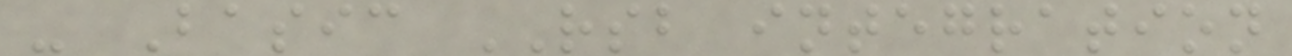- Basic RSB integration
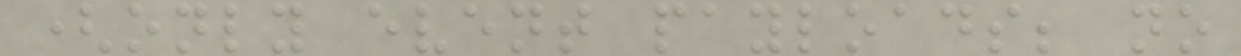(only event payloads; no
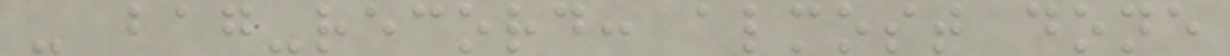- bag-record: almost done
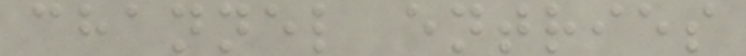channel entries
